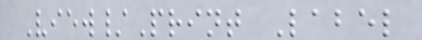View/Print Label
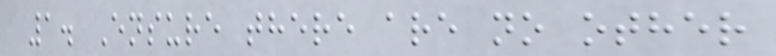1. Ensure there are no other
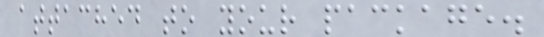attached to your package.
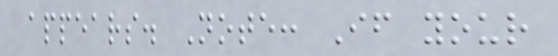appears. Note: If your
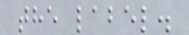the label.
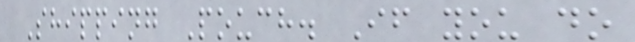Shipping Pouch. If you do
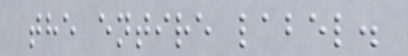the entire label.
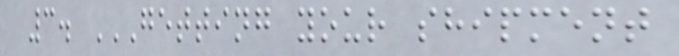3. GETTING YOUR SHIPMENT
